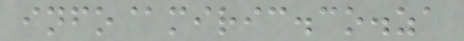info@miric.co.za
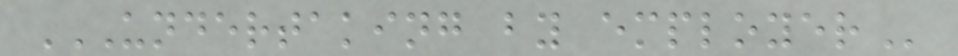UNDERTAKING BY EMPLOYER
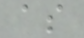as
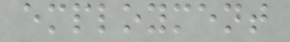employment
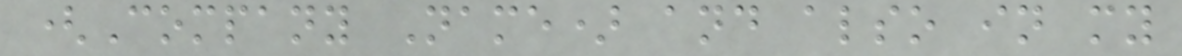(Company Name) and also in my
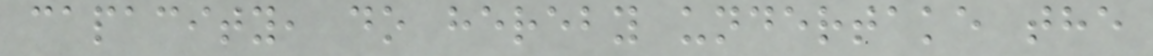capacity, do hereby undertake the
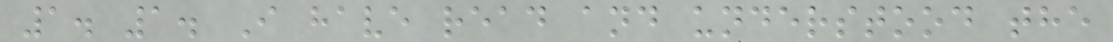1. 1. I have read and understood the
